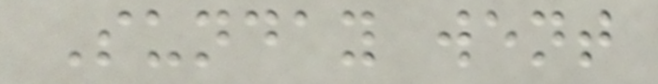Sunday went
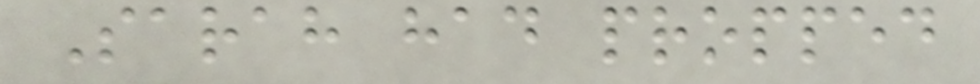Sarah had propped
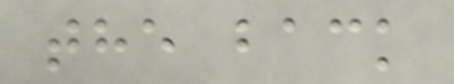the back
